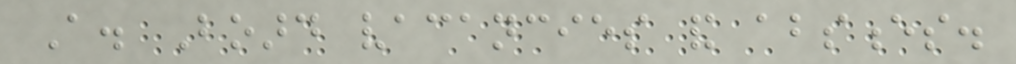A. Board vacancies and absences.
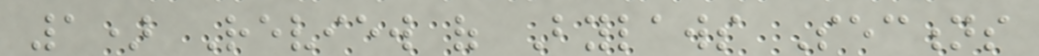1) Review of Bylaws Sections
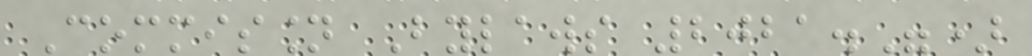Commission Bylaws 2021.")
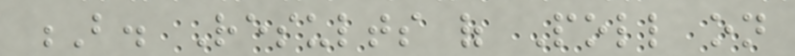B. Results of Poll on
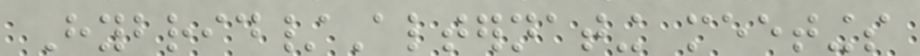Hybrid/Alternating meetings
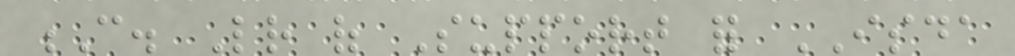C. Letter of Support for ISDA
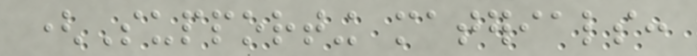(Supporting materials:
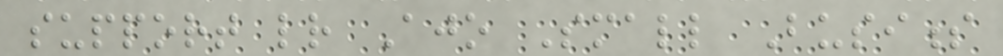support letter Ajo Small Business
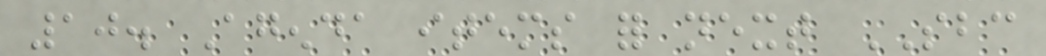10. Agenda items for next SBC
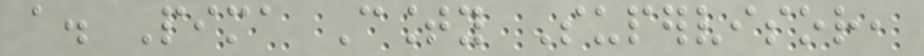a. Pima County Supervisor,
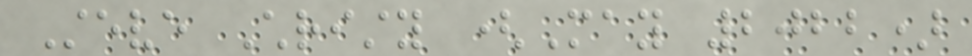Steve Christy (May 2022)
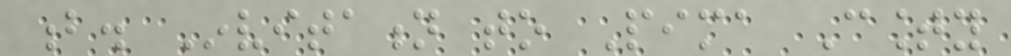b. Invitation to Pima County
